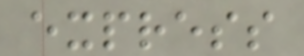express
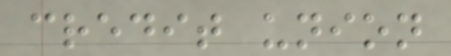credit union
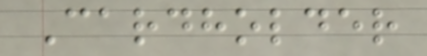Cardholder
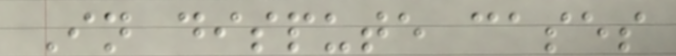In dispute cases
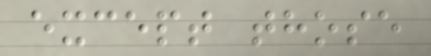except those
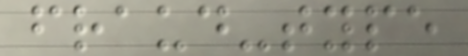fraud-type
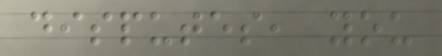disputes, you
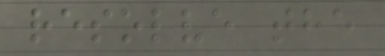resolve the
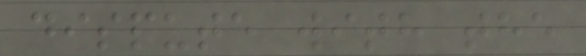dispute with the
